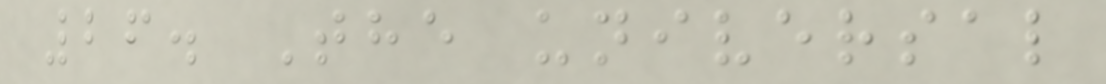26. The universal
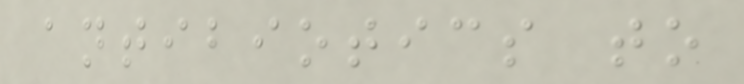antibiotics to
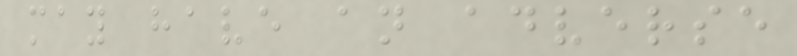may have an adverse
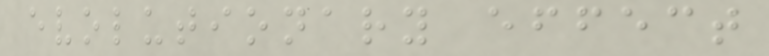evolutionary effect
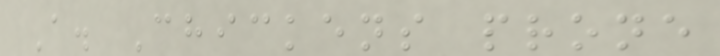A. Chickens prone
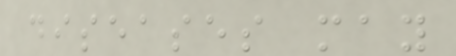diseases may
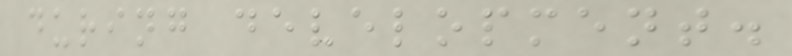during development.
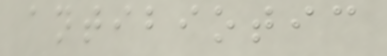antibiotic
